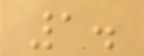1.
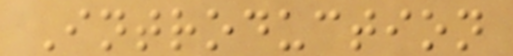Introduction
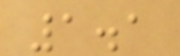1.1
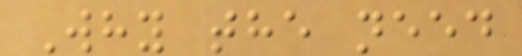Why the need
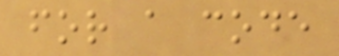for a code
